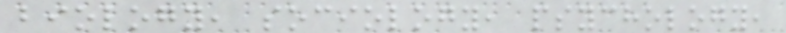biology, sociology, psychology,
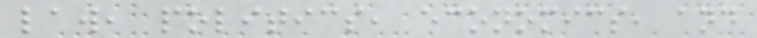law, politics, economics, and
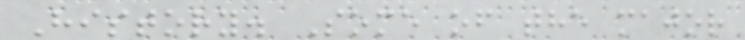History. Some of the major
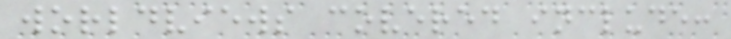worldviews covered include:
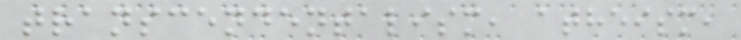transcendentalism, atheism,
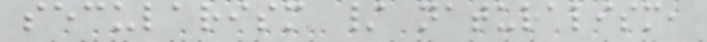secularism / naturalism,
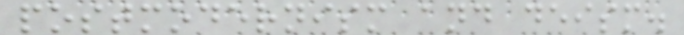postmodernism and deism.
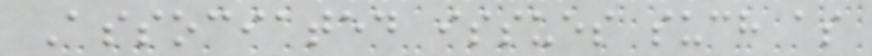Associated issues such as
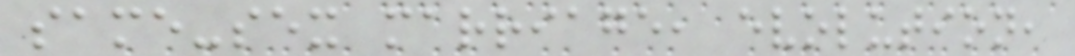same-sex marriage, evolution,
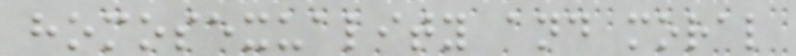homosexuality and moral
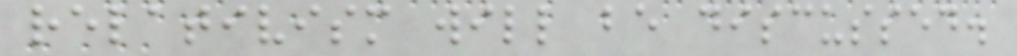relativism will be discussed.
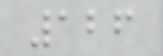126
